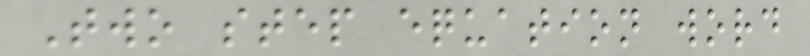Two step equation word
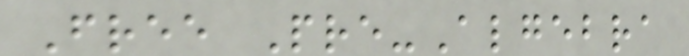Free Pre-Algebra
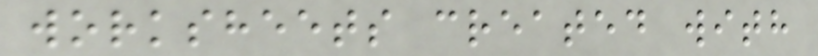worksheets created with
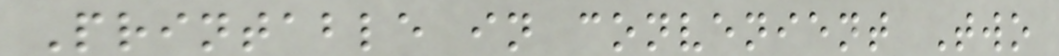Printable in convenient Two
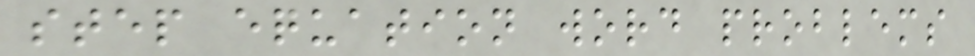step equation word problems
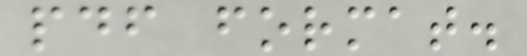pdf format.
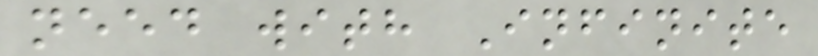need with Infinite
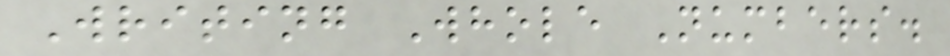Writing Whole Numbers.
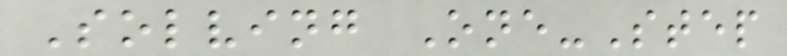Solving One-Step
